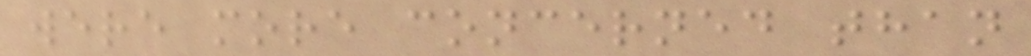were more concerned than
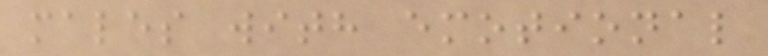males with emotional
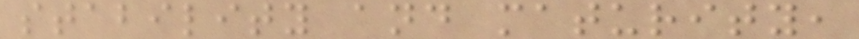stability and maturity,
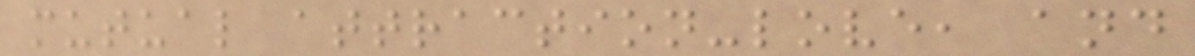mutual attraction-love, and
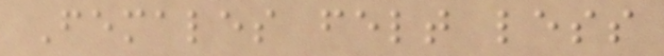Females felt less
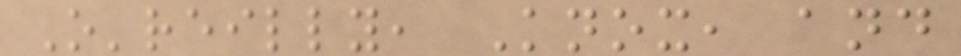O'reilly, Knox, and
